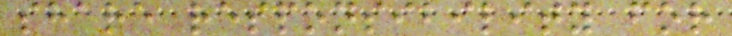share responsibility for
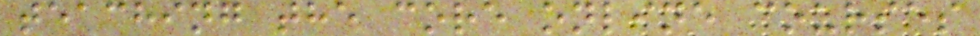teaching the core online courses
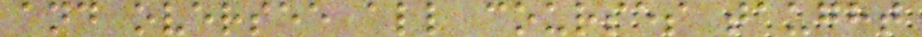and oversee all courses taught
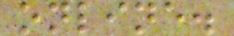online.
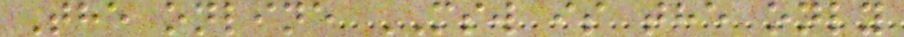The online MSW is the only
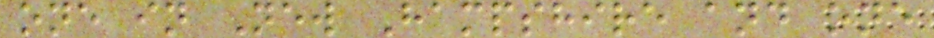one in New Hampshire and one
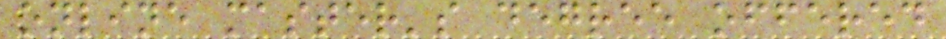online master's degree offered
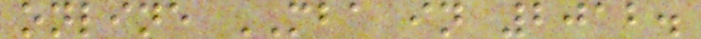online MBA in 2012.
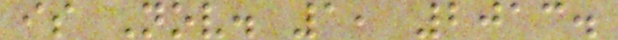is Nov. 1, 2013.
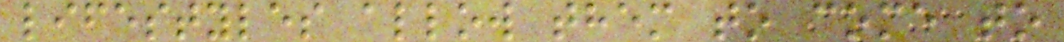lifestyles allow them to come to
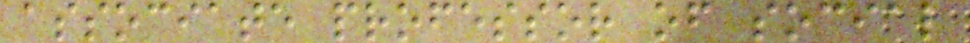associate professor of social
